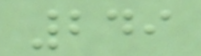249
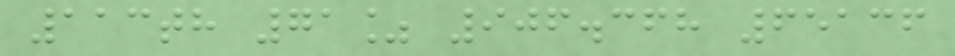113th 71% 906.368 65136
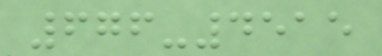676-4515
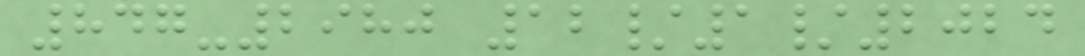847-2980 12/1/2024
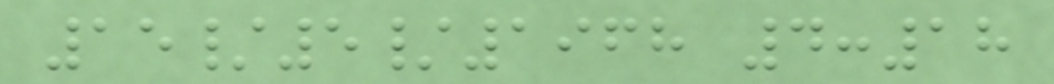15/5/1968 4:18
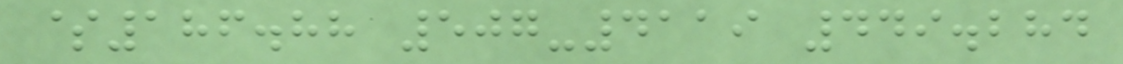$186.88 507-4119 449.284
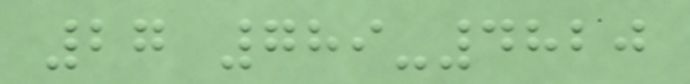27 789-4820
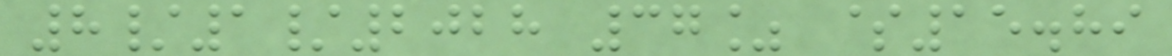8/1/2028 37% $15.89
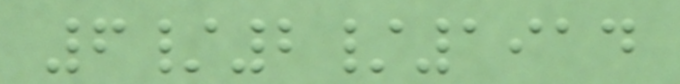6/2/1914
